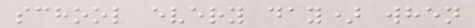school every day) when
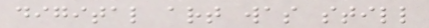digital art was still
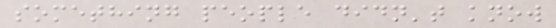something people didn't know
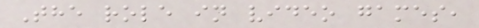The role in video games,
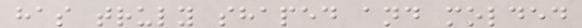has truly shaped and molded
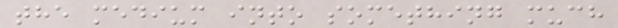the medium into something much
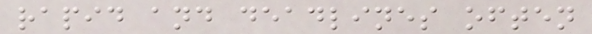rapid and deadlines often
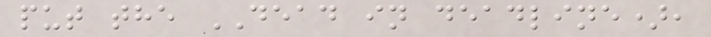put the DEAD in deadline),
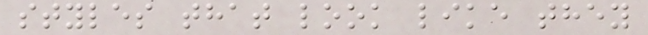styles that look like they
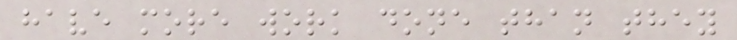have more work done than they
